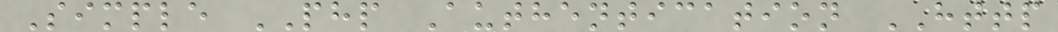Simple PHP Authentication HTTP
